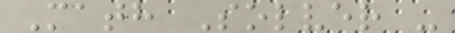Math Solver -
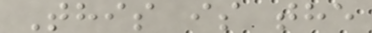This is the
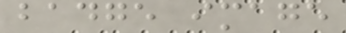badge image
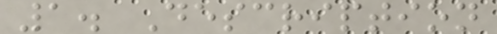1. Description
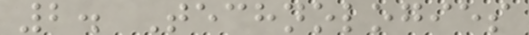2. Technologies
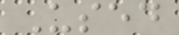Used
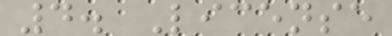4. License
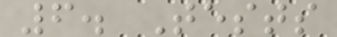6. Tests
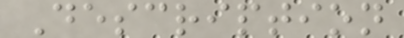Description
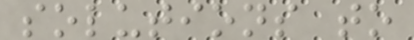solutions to
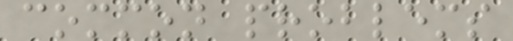common problems
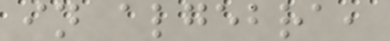in algebra,
